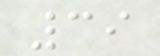39
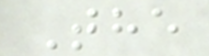The
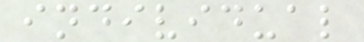individual
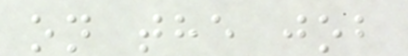on the job
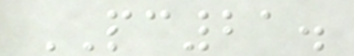PC21.
